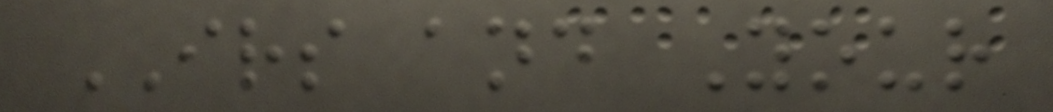IRS and Your
